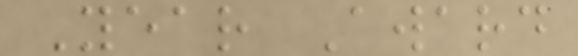Year Award
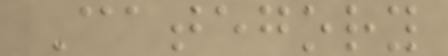Category
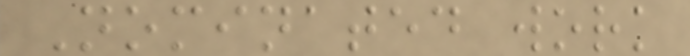Nominated work
